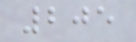205
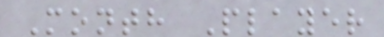Month Player
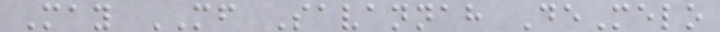May MF Savannah DeMelo
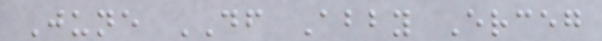June DF Abby Erceg
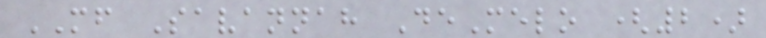MF Savannah DeMelo (2)
